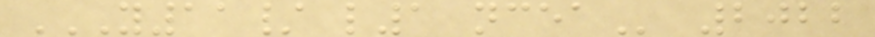Y11/ L1 NCEA 2022
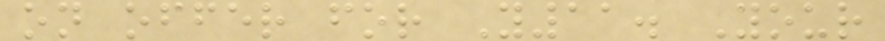on offer for Y11. Your
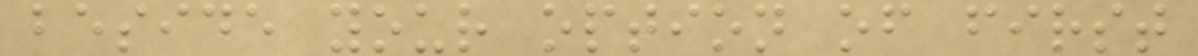beside your option of first
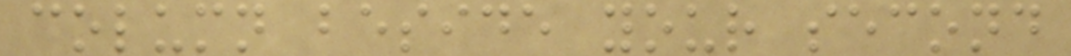column beside your second
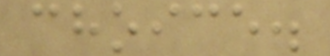choice.
